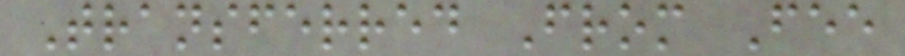Transferred From Fee
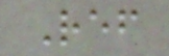Ref
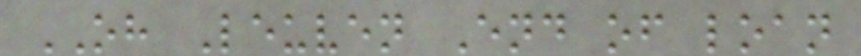OH Leuven End of loan
